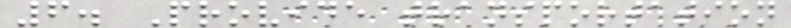6. Provide transportation
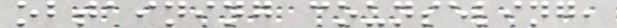obtaining counseling,
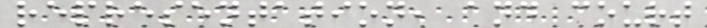representation, and court
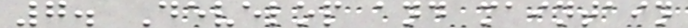7. Develop and maintain
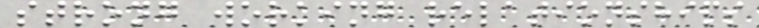strong working relationships
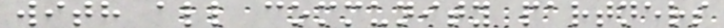with all community partners
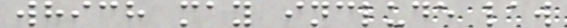which may include law
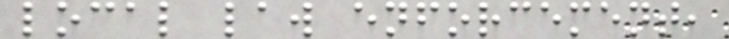local law enforcement,
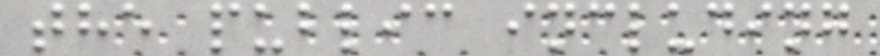the public including
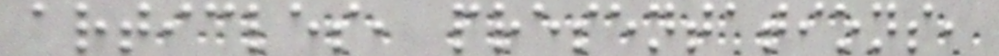articles, presentations,
